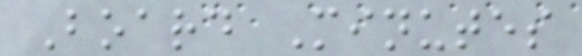Board Minutes
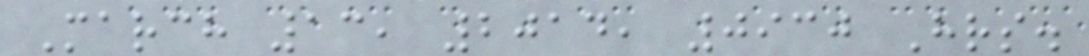March 13, 2014, 0930 Hrs.
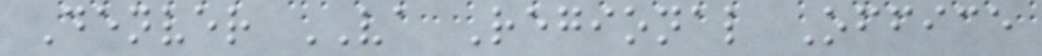Denver VA Regional Office
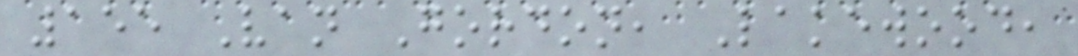155 Van Gordon, Lakewood,
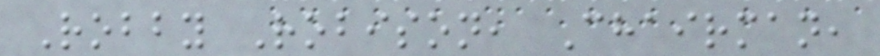Robby Robison, Chairman,
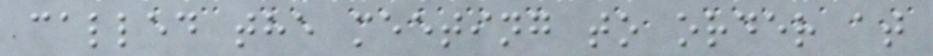called the meeting to order at
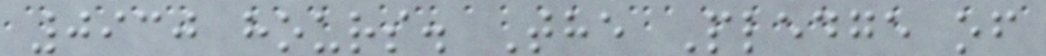0930 hours. The Pledge of
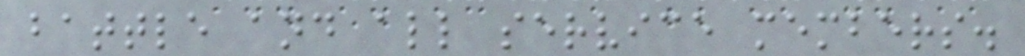battle and all service members.
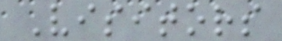Visitors
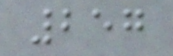257
